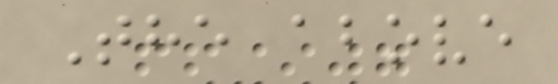The above
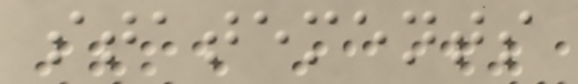statements
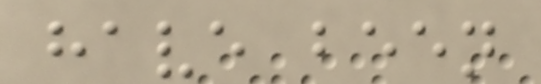have been
